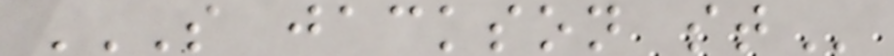S JACKSON ST
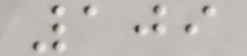109
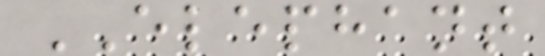ELEPHANT
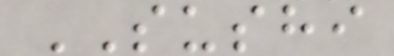SUSHI
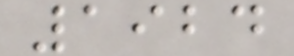1924
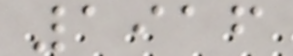1916
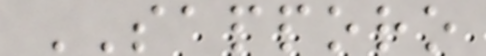SAPPORO
